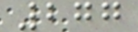277
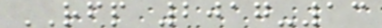RFP 2017-13
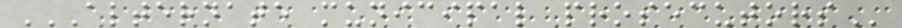ALTERNATE MUNICIPAL PROSECUTORS
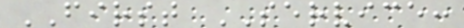FIRST SERVICE:
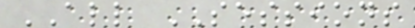ALL SESSIONS
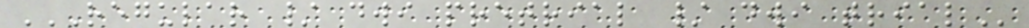REGULAR / DWI PRETRIAL / DWI TRIAL
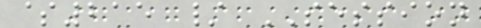$215 / SESSION
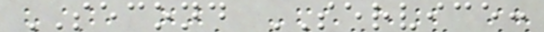SECOND SERVICE:
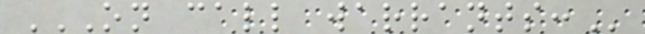ON CALL WARRANTS:
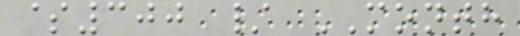$300 / MONTH
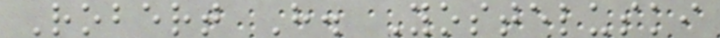Robert H. Yosteluski
